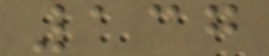137
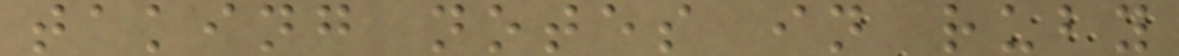taking notes in ruby
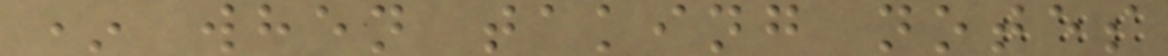* when taking notes
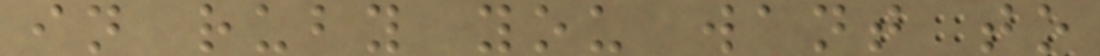in ruby you want to
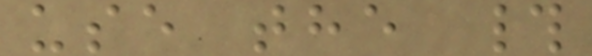use the #
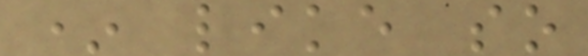* like so
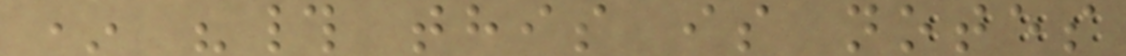* "# this is notes
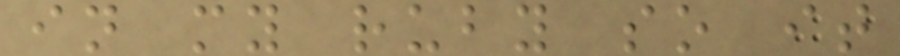in my ruby so it
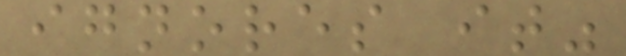ignores it"
